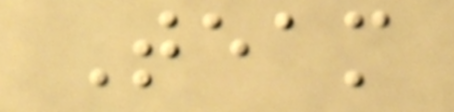Team
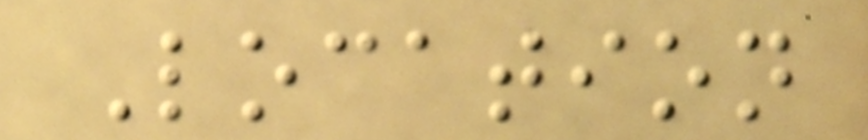Location
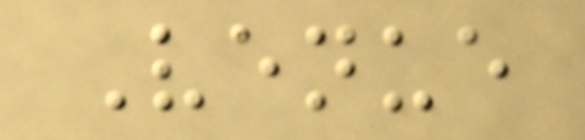Venue
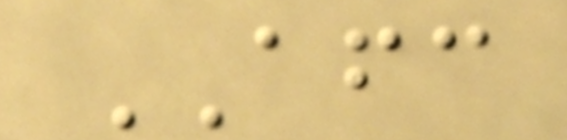AFC
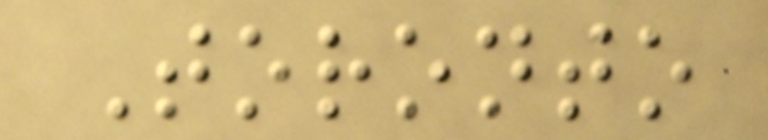Toronto
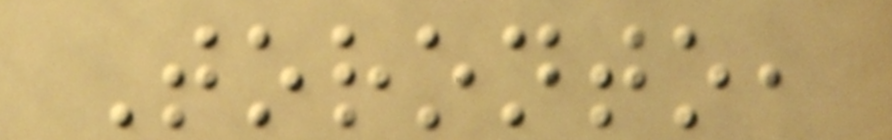Toronto,
